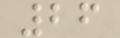26
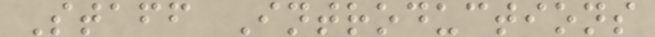Staff Introductions
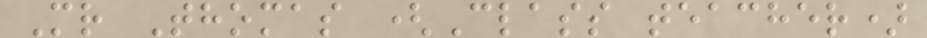Mr Thomas (Class teacher)
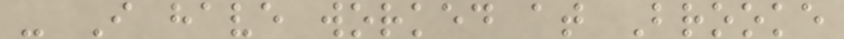- I have worked at Brooke
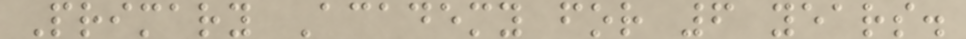Primary Academy for 6 years.
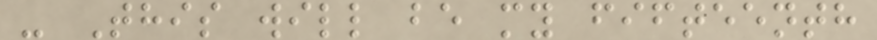- This will be my fifteenth
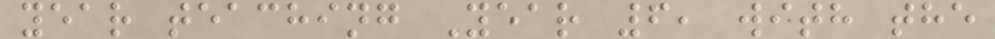year teaching Year 6, with the
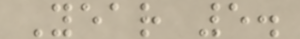Year 5.
